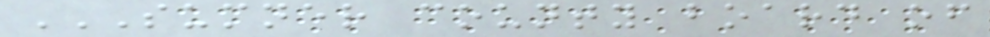SUMNER COUNTY BOARD OF
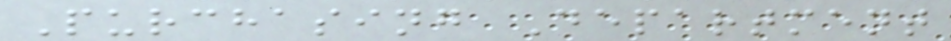Purchasing Department
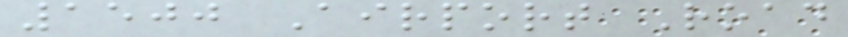1500 Airport Road
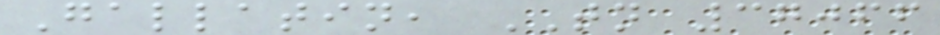Gallatin, TN 37066
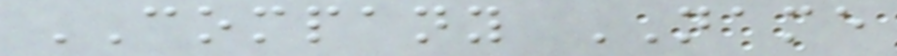COMPANY NAME
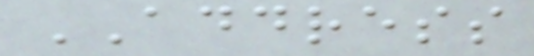ADDRESS
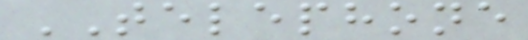TELEPHONE
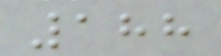188
